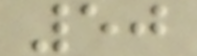50
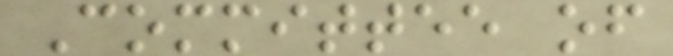Committee of
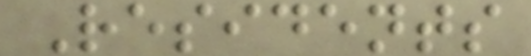Residents
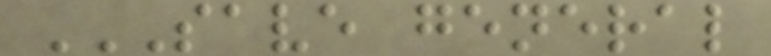SAVE GENERAL
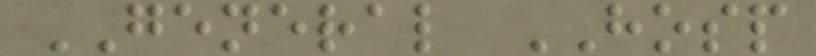GENERAL HOSP
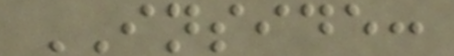INSIDE:
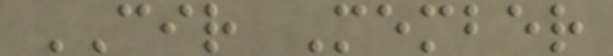CIR Member
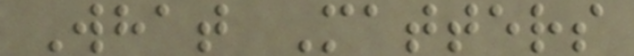What Matters
